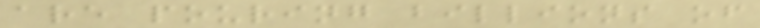are pouring billions of
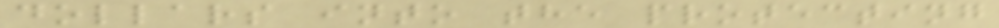dollars into the protecting
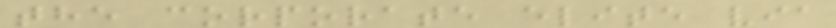the corporate elite via
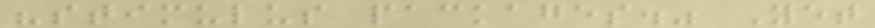"stimulus packages." Yet
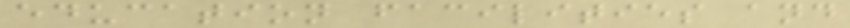education facilities and
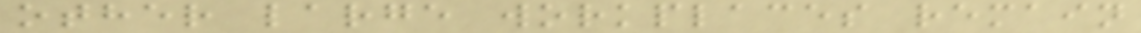other large workplaces remain
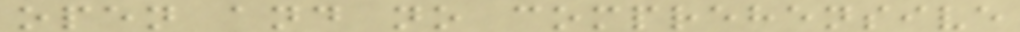open and no comprehensive
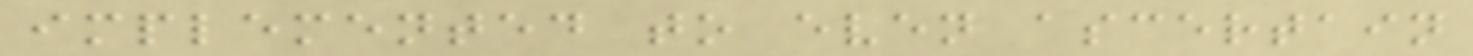implemented to even ascertain
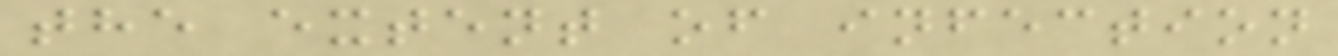the extent of infection
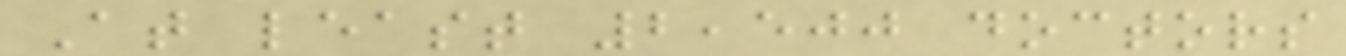At least 2,500 doctors
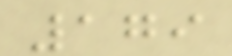179
